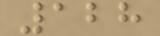128
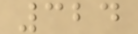324
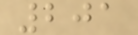201
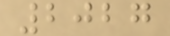2027
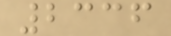2336
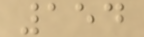154
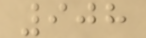908
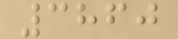3860
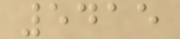5415
